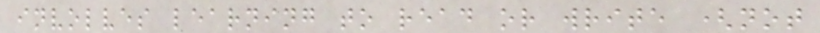involves learning to read or write (not
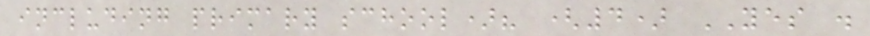including primary school)? (4) YES .
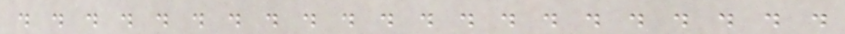. . . . . . . . . . . . . . . . . . . . .
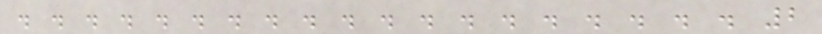. . . . . . . . . . . . . . . . . . . 2
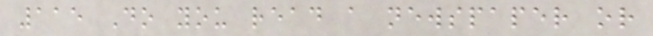115 Do you read a newspaper or
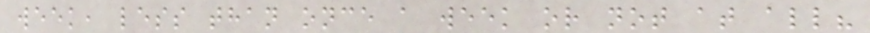week, less than once a week or not at all?
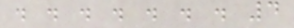. . . . . . . 4
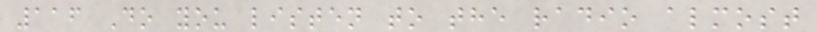116 Do you listen to the radio almost
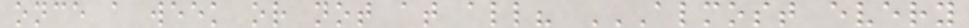once a week or not at all? ALMOST EVERY
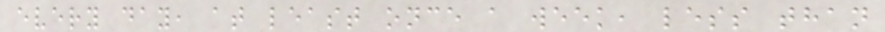every day, at least once a week, less than
